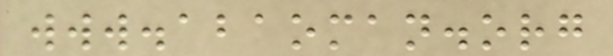www.abaoman.org
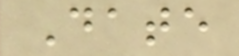Date
